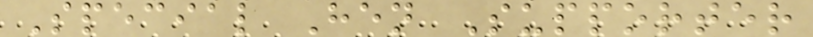Special Hen Supporter
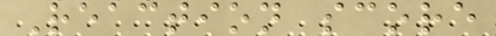Reaction score
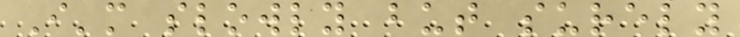I'm slowly but surely
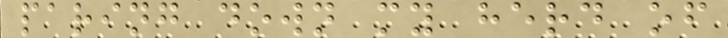paring down my herd of
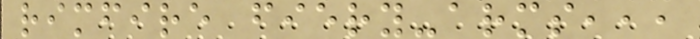rimfire fiery-arms,,,
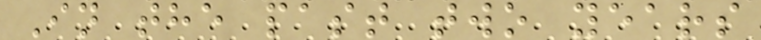In the past two years
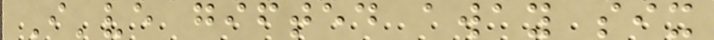I've gifted away six
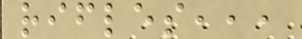rifles,,,
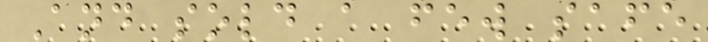And sold a few safe
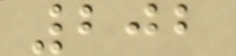202
